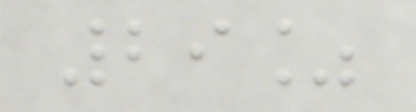29%
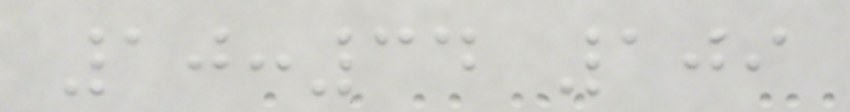10:34 109
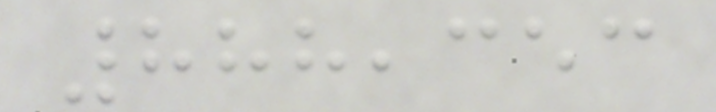888,353
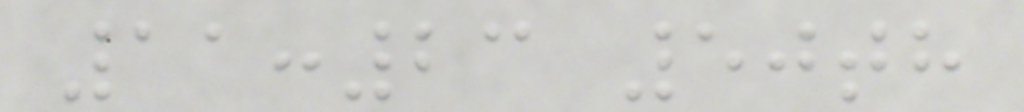11:23 50th
